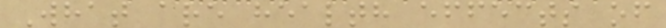What are health effects of
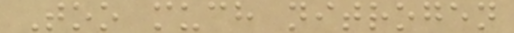Too much nitrogen
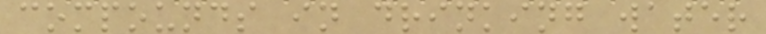compounds in drinking water
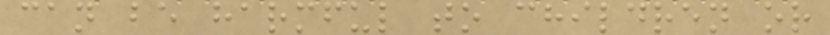can be harmful to children or
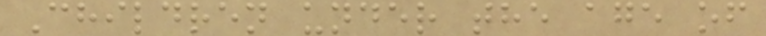Children under the age of
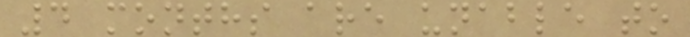4 months are unable to
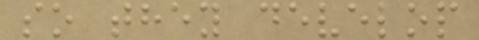so they develop
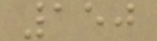150
